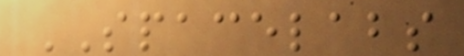SPACELABS
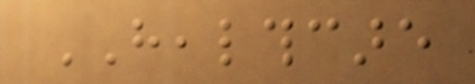HEALTHCARE
